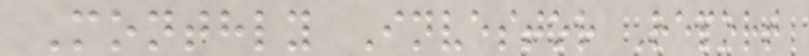Monthly Investor Report
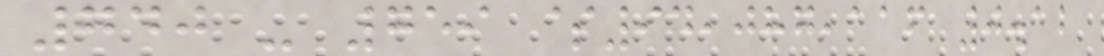740 - 759 $94,087,116 0.12
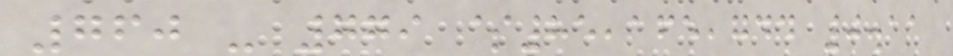760 - 779 $85,165,744 0.11
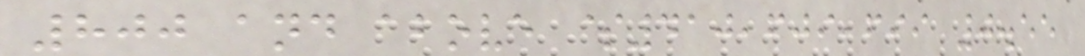800 and above $410,609,699 0.55
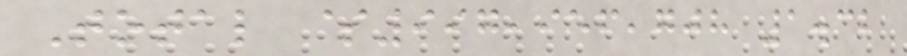Total $997,956,708 1.32
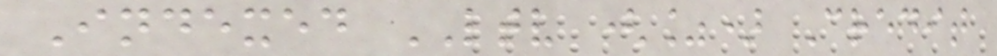Indexed LTV (%) Credit
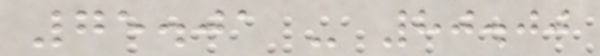75.01 - 80.00
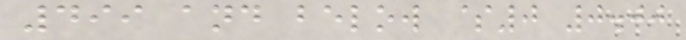499 and below $0 0.00
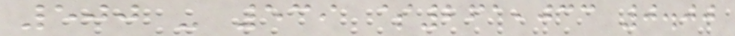500 - 539 $261,033 0.00
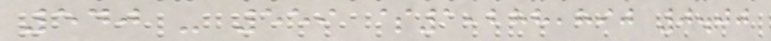540 - 559 $1,288,890 0.00
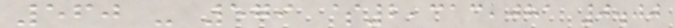560 - 579 $2,313,081 0.00
